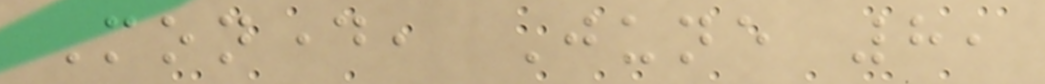Monday, June 8,
